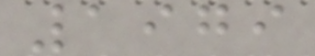1979
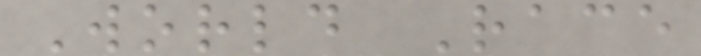World Race
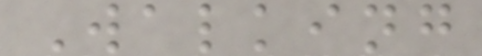Walking
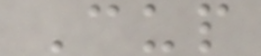Cup
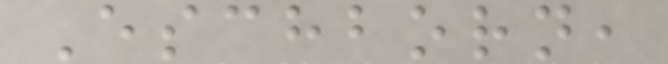Eschborn,
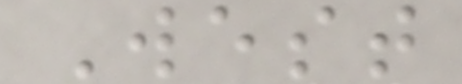West
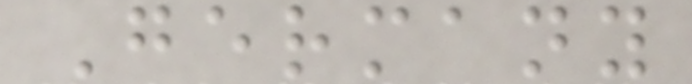Germany
